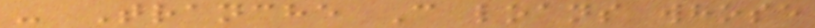- Tranche C loans whose
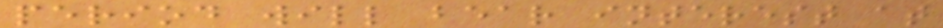period will bear interest at
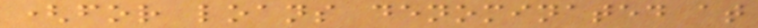(for loans denominated at
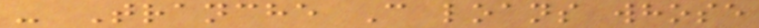- Tranche C loans whose
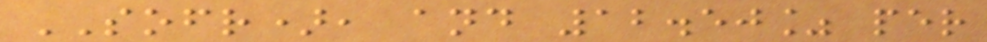SOFR), and 12.50% per
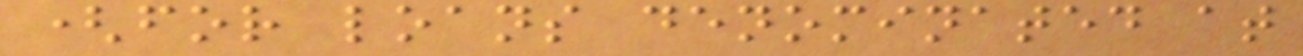(for loans denominated at
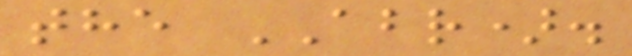the ABR).
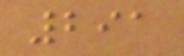291
